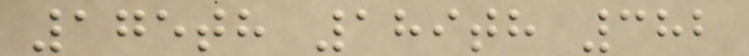175th 189th 382
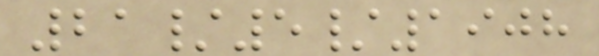21/5/1908
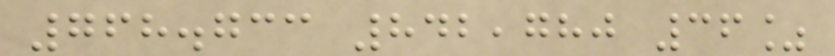768.733 842,780 36%
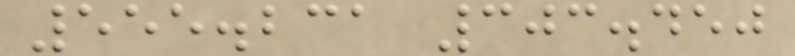555.231 303.450
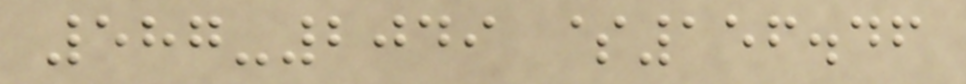587-2049 $156.46
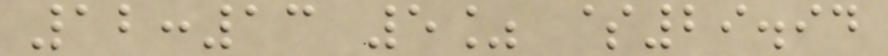12:13 5% $29.94
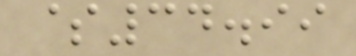$34.99
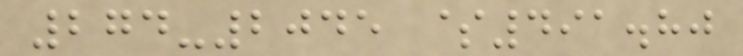274-2045 $491.80
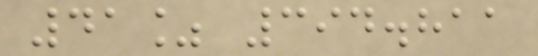41% 394.811
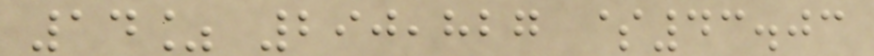14% 290,827 $43.03
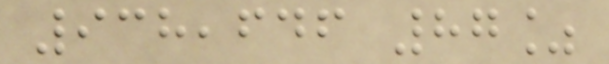938,646 87%
